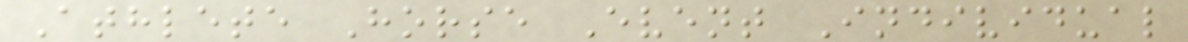Athlete Horse Event Individual
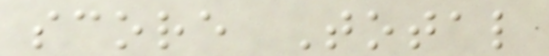score Total
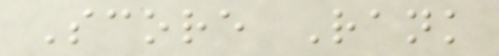Score Rank
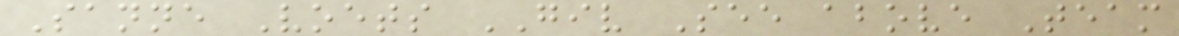Sanne Voets GIV See above Team
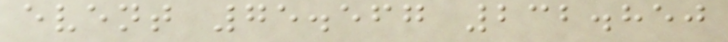event 75.567 232.850
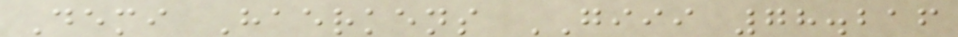Demi Haerkens GIII 78.216
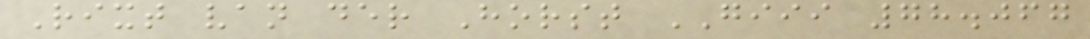Rixt van der Horst GIII 78.067
